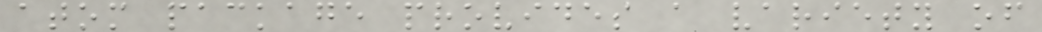atom package provides a variety of
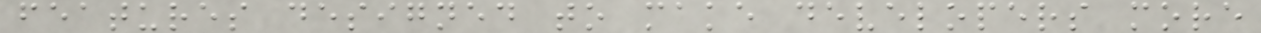features designed to make developers more
